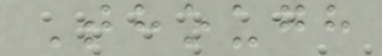Though
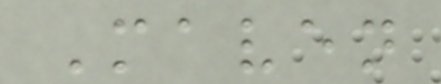Maven
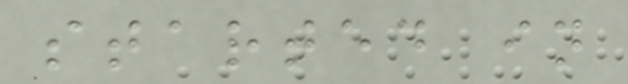started in
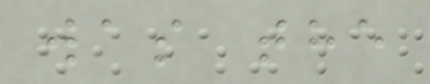was the
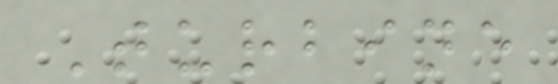Turbine
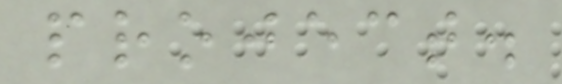project.
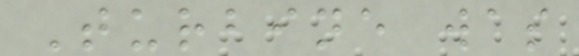Turbine was
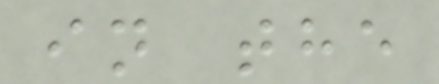in the
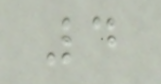4
